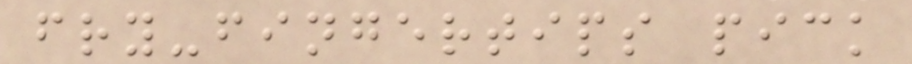fry-fingertips pick
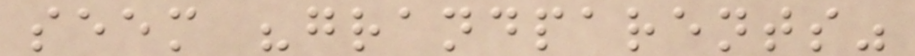seem "grandparents"
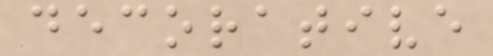decorative
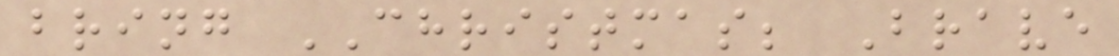bring CHRISTMAS; Brave
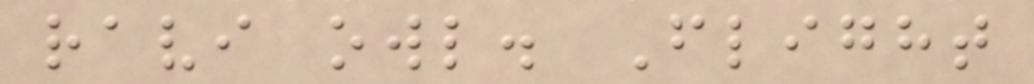ravi owl. Flight
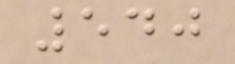540
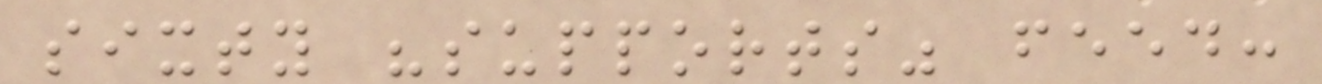sixty "supports" feed:
